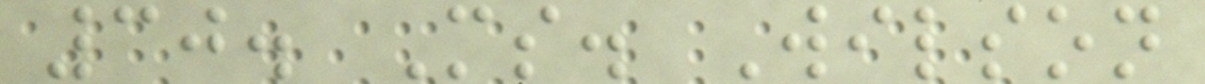30. Ms. Wilson
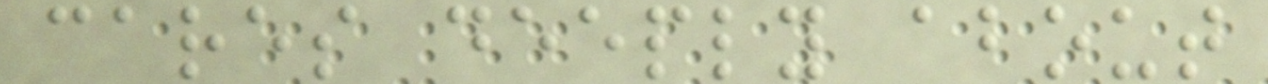cares deeply about
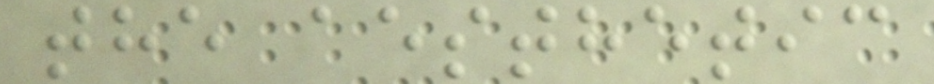the aesthetic
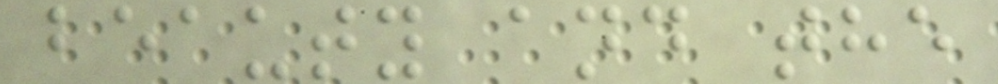beauty and the
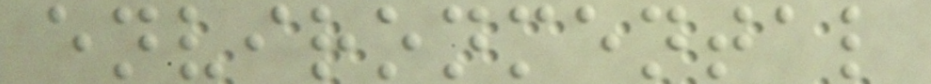environmental
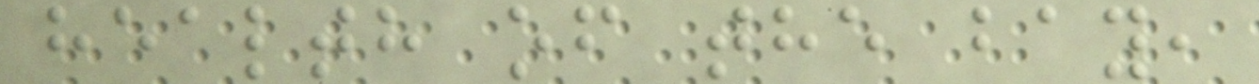health of the bay,
